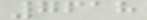7618
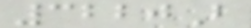3220B
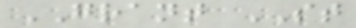GRANT ST
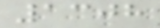1308
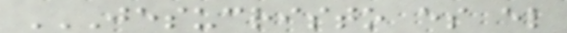JESUCRISTO ES EL
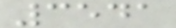3541
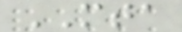MTA
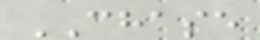CHASE
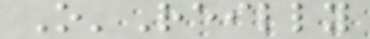O'Reilly
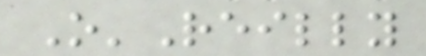O'Reilly
